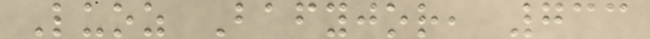Luoz Bafyjor, 733
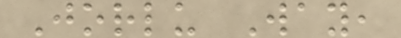Jorlu Way,
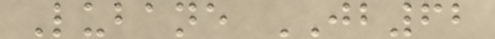Lubane JB62
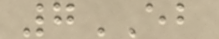7EB
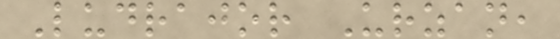Ludrajor Urzan,
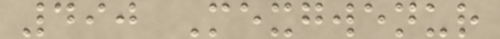490 Mexgwenur
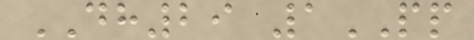DH29 1PP
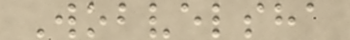Wobvelsha
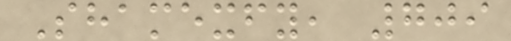Shamexfy, 709
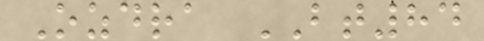Ozdra BT84
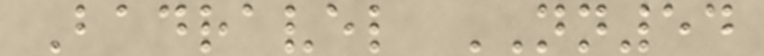Badravel NN54
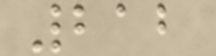212
